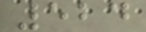524
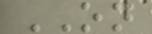ON
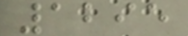1295
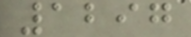1297
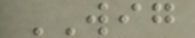WIG
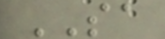SA
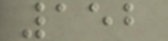152
